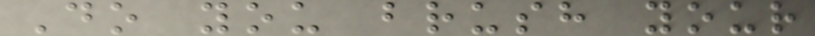Do you brush your
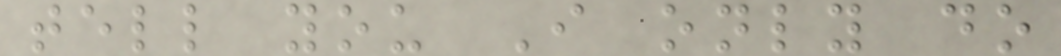tell you I only do
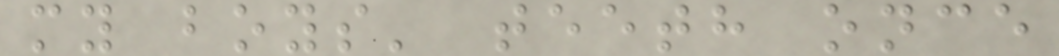my boys' teeth once
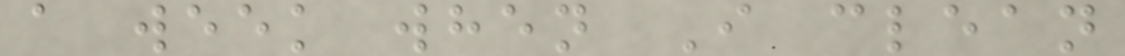a week when I clean
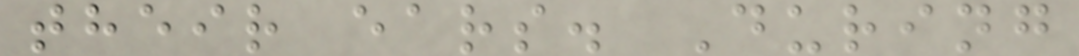their ears. During
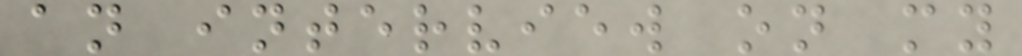an interview on my
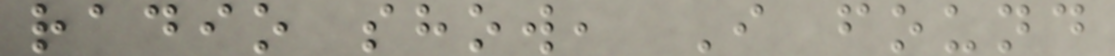radio show, I found
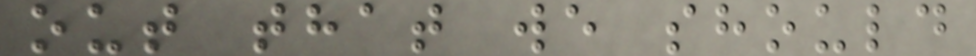out that we should
